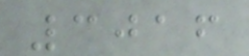3016
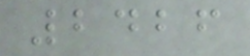2426
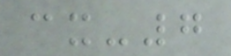cx-7
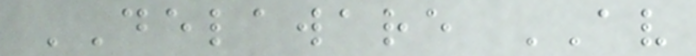DELAWARE AV
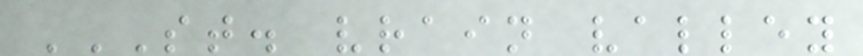ST. VRAIN VALLEY
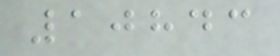10843
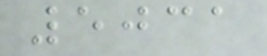5031
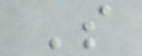S
